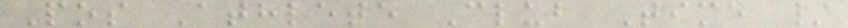Pos Athlete Club Time /
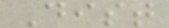Dist
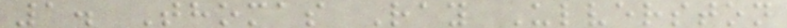1. Thomas Ray Ulverston
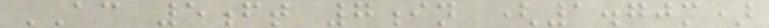AC 5ft 7in (1.70m)
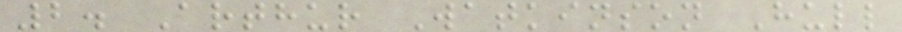2. Arthur Watkinson Hull
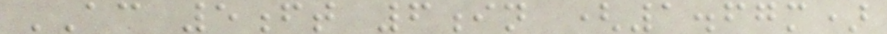AC 5ft 6in (1.67m)
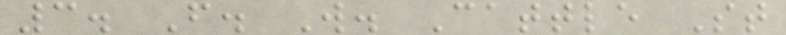3. F. W. Cattle St
